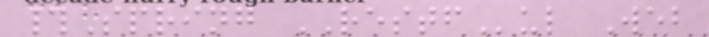#Spring RESTFul Web
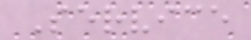Service
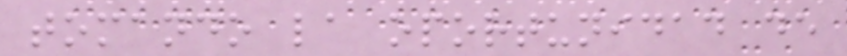tomando la oportunidad de
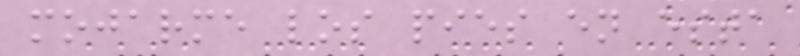mojarme los pies en esta
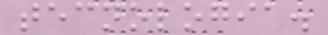tecnologia.
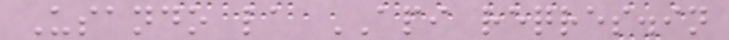Usando la API reqres.in
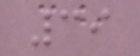39
